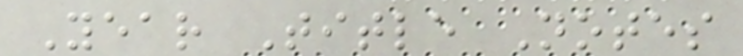Year Title Notes
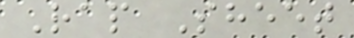Rap Sheet
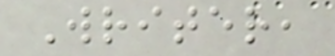Writer,
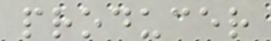producer
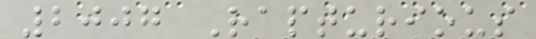2007 Rapturious
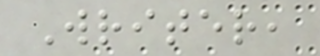Writer,
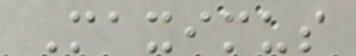Maximus
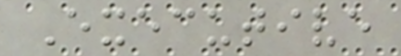Executive
